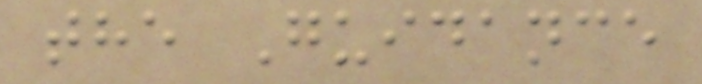the Guidance
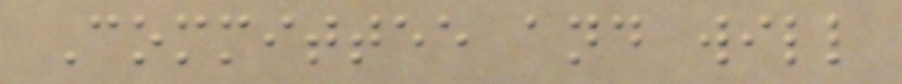Committee and will
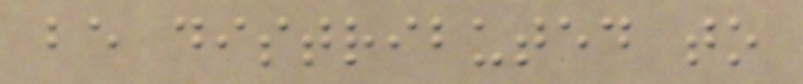be distributed to
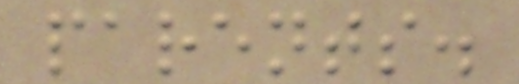parents.
